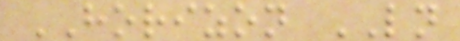HORIZON LN
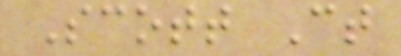Scott Ct
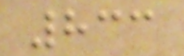833
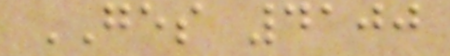GES 4100
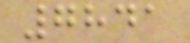7841
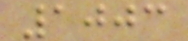1003
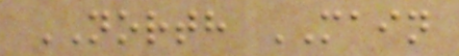NORTH MAIN
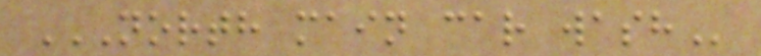NORTH MAIN CAR WASH
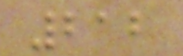212
